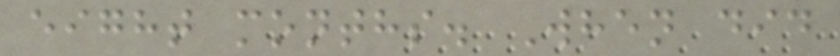eight months. When did
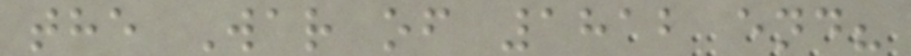the War of 1812 end?
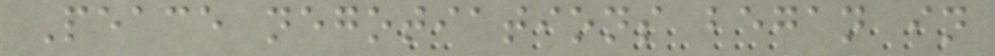Peace negotiations began in
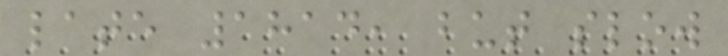late 1814, but slow
